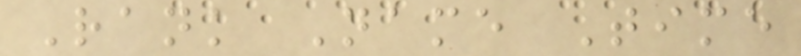Rank Name Time
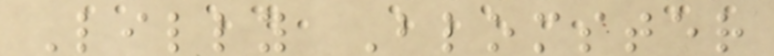Lilly Blomster
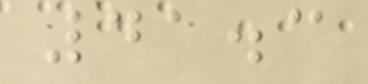41.3
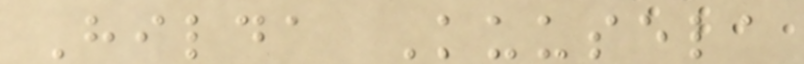Hilda Kuusela
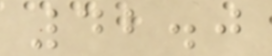42.0
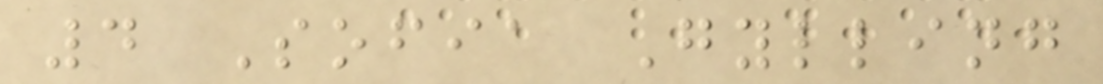4 Sofia Gylling
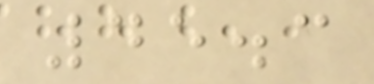45.3
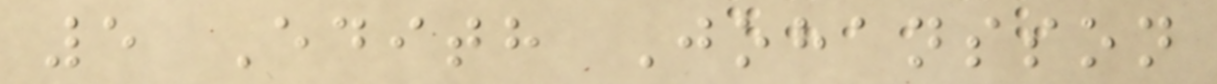5 Edith Johansson
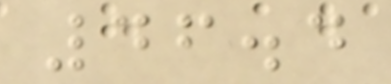46.4
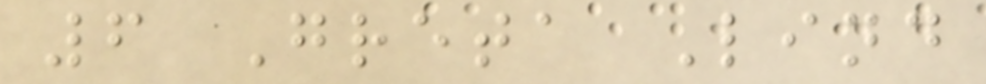6 Greta Lind
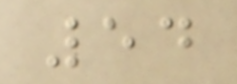54
